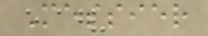Messier
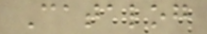Catalog
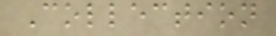Collection
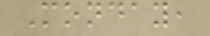Monday,
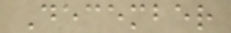December
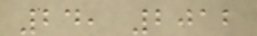24, 2012
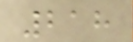218
